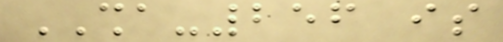SHA-256 is
